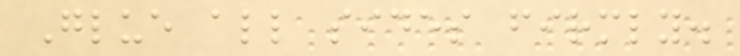Glue all sides firmly.
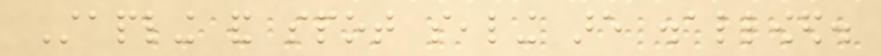Stapling and spot sealing are disallowed.
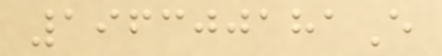196300181E
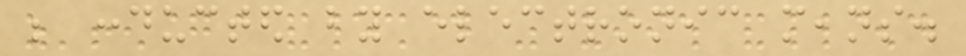be conducted by electronic means.
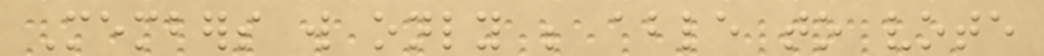Members will only be able to vote
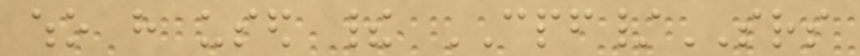who have used their CPF/SRS
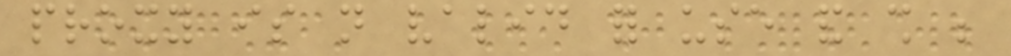proxy is not valid for use and shall be
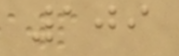109
